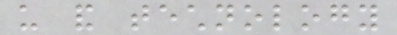us and technology
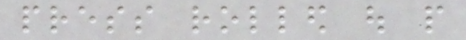press rolled out people
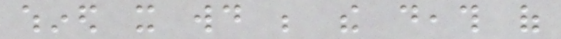whined it would be the death of
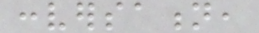conversation,
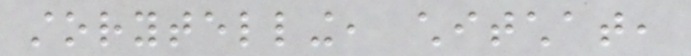storytelling, chitchat,
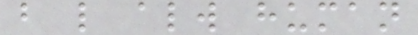but like always human
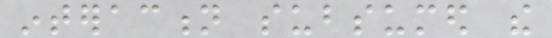interaction subsumed the
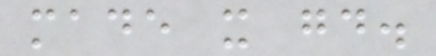made it good.
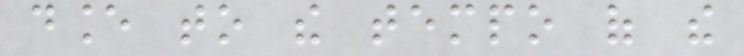dance to the tempo of the
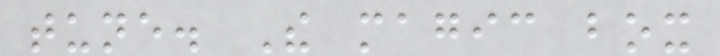tune. The magic box
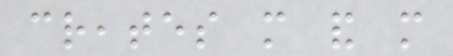creates more and more
